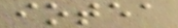iotea
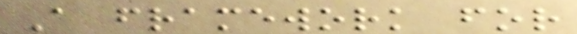A framework for
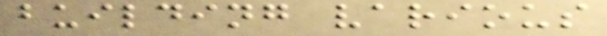building various
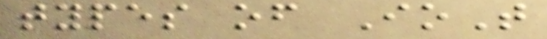types of IoT
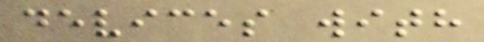devices with
